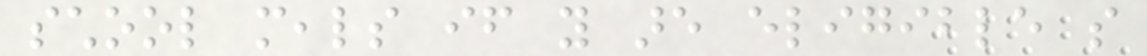school meals if you are eligible so
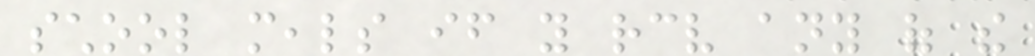school meals if you receive any of the
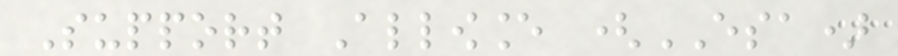Support Allowance (ESA)
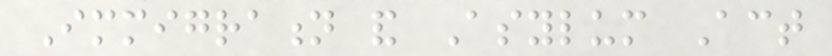Immigration and Asylum Act
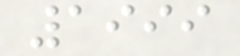1999
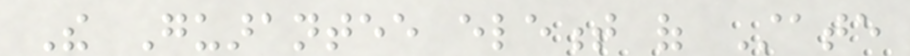The Guarantee element of State
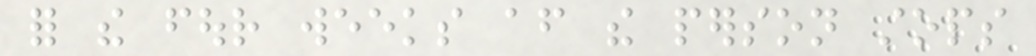for the four weeks after the person stops
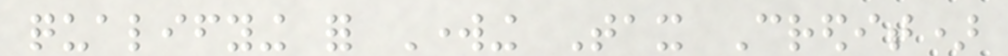qualifying for Working Tax Credit)
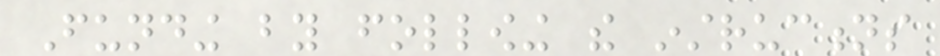Funding by following the instructions
